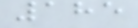185
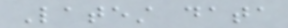Latest data
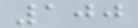100
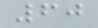60
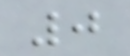0
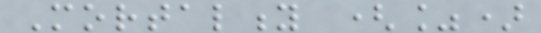Mortality (%)
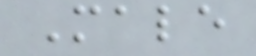Male
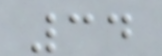34
